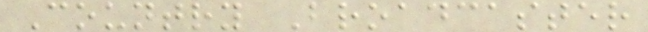Country Broadcaster
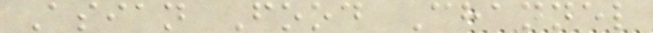Asian Food Channel
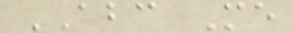ABC Me
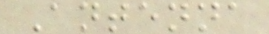Antenna
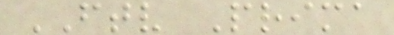FTV Prima
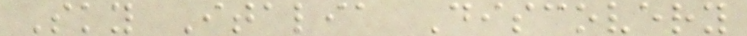Sky Italia Discovery
